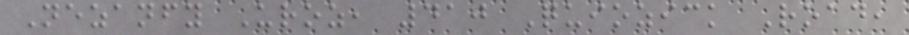Nezanfy Uroz, 410 Quiozick Road,
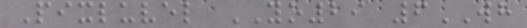Pixluvel YO29 6WH
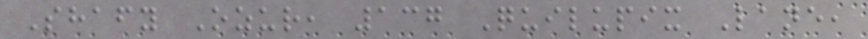Shafy Ozur, 137 Quilupix Lane,
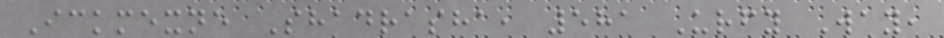Ickmexne Shadrasha, 581 Urfy Way,
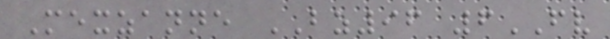Mexzanne BZ96 6FV
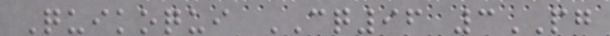Quikoqui CQ96 3PG
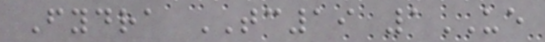Fydra TC19 1UE
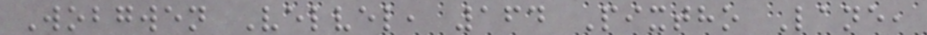Wobgwen Velvel, 164 Pixtho Lane,
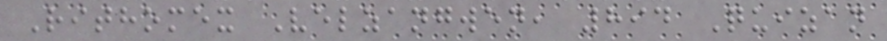Rithomex Velzangwen, 894 Quizan
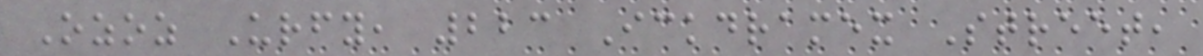Ozoz Urfy, 223 Ickdramex Street,
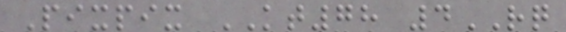Pixpix KT78 4RQ
